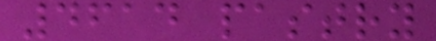4614 pastry
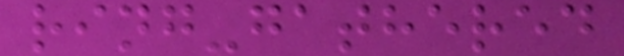ring-gathered
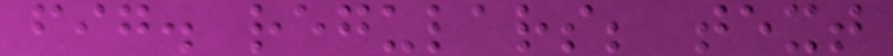fig. regulars; text
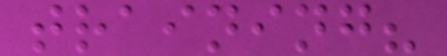training?
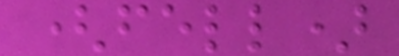(fell)
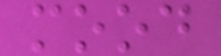mood
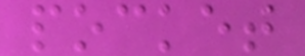pocket
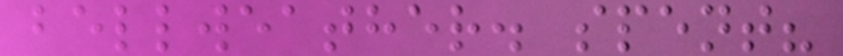bellweather. spent?
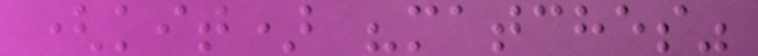(kit) "matches"
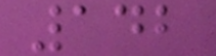142
